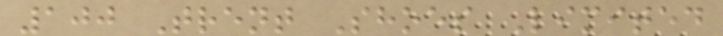100 Trent Shoes Limited
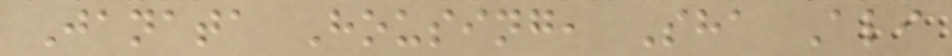Janata Housing, Sha Ali
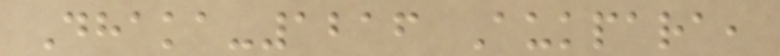Dhaka-1216 Aukpara,
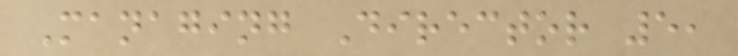Managing Director 5,
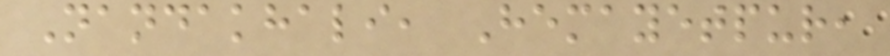Nandakhali, Hemayetpur,
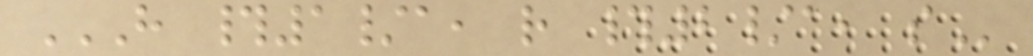H #1/A, R #2/A, S
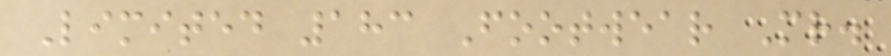Limited 183 Footwear Mr.
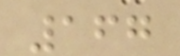167
